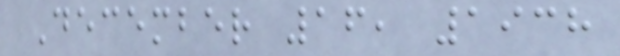December 16, 1938
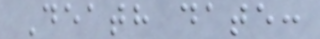Death date:
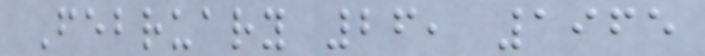February 26, 1965
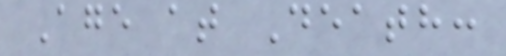Age at Death:
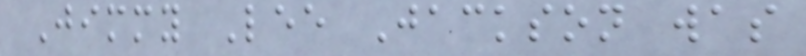Jimmy Lee Jackson was
